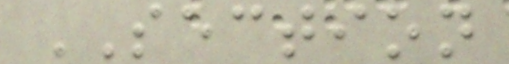SECTION
